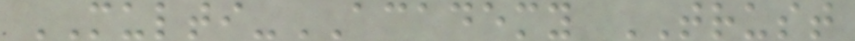MULTI-ACADEMY TRUST
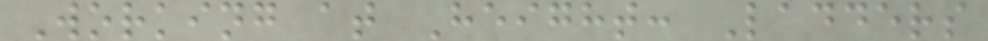Working at Height: Ladders
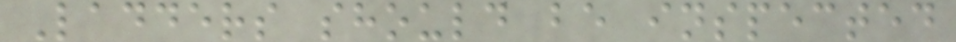Ladders should be inspected
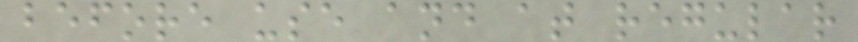before use and at regular
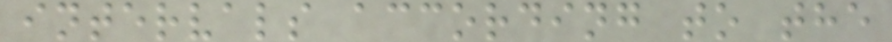intervals according to the
